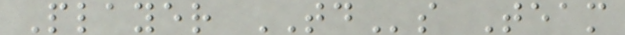Player TDs Team
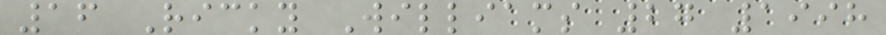16 Ricky Williams 27 1998
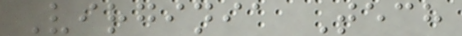Virginia Tech
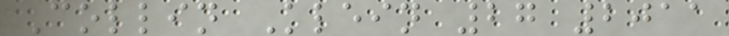Collin Klein 27 2011
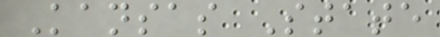Kansas State
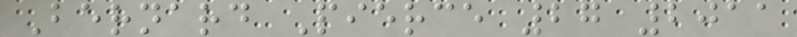Bernard Pierce 27 2011
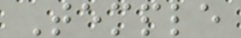Temple
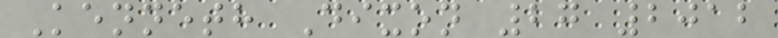Kenneth Dixon 27 2012
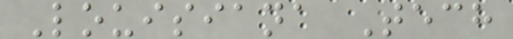Louisiana Tech
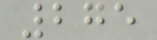275
